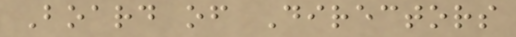Board of Directors
